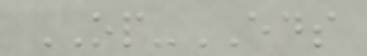OP-EDS
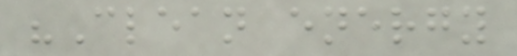"Clean energy
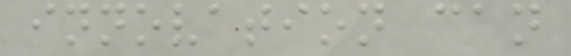innovation can
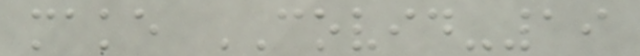make COVID-19
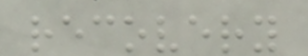recovery
